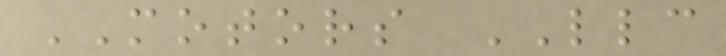MOTORS LLC
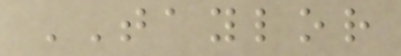TAYLOR
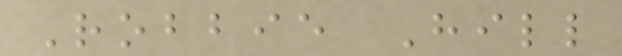Robbie Hill
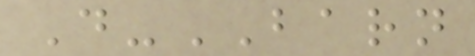D-BARN
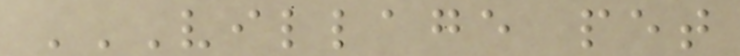VILLAGE PET
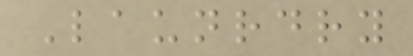Launrdry
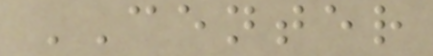CENTER
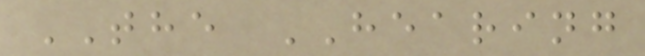THE HEARING
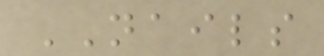NAILS
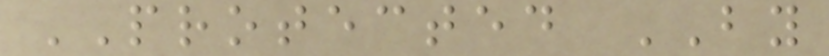PROTECTED BY
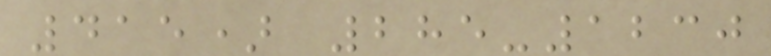415) 285-1230
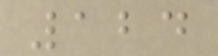124
